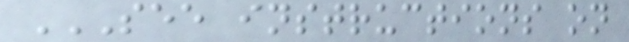SEE INSTRUCTIONS ON
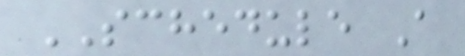SCHEDULE A
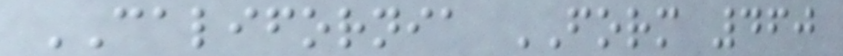CALIFORNIA FORM 460
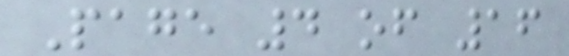Page 4 of 16
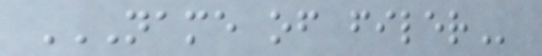NAME OF FILER
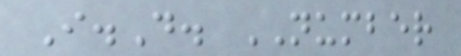I.D. NUMBER
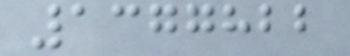1377822
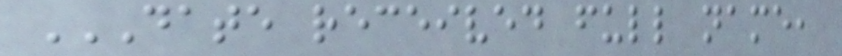DATE RECEIVED FULL NAME,
